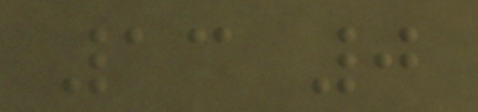13 0
